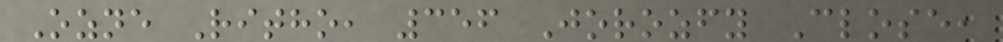Ozne Ritho, 356 Jorozfy Close,
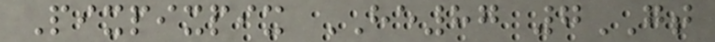Pixpixpix HE87 7GT
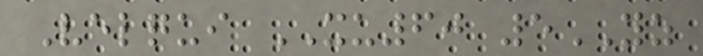Velqui XU60 5YZ
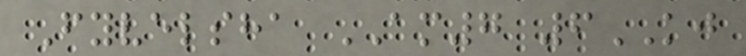Fyvelsha AM7 6KJ
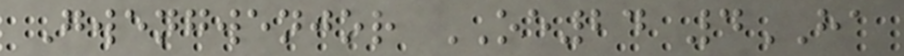Gwengwenjor OE24 4HA
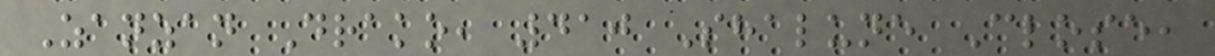Zanzan Drako, 410 Shalune Close,
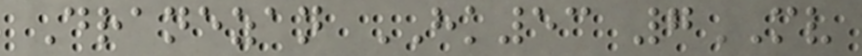Dranezan HK53 7MV
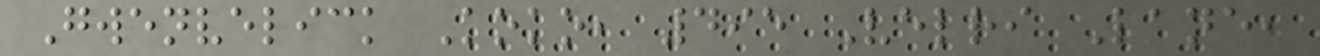Gwenvelick Koko, 495 Velri Lane,
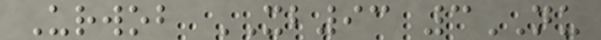Urwob XB93 3NU
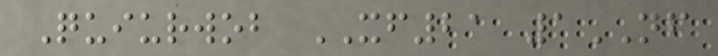Quiurwob XF21 1NF
